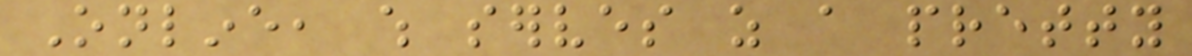Online, which serves as a pretty
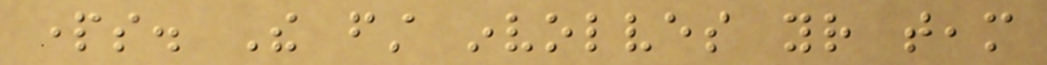parts. The first involves your team
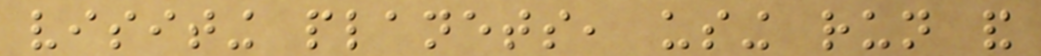visiting planets, using run and
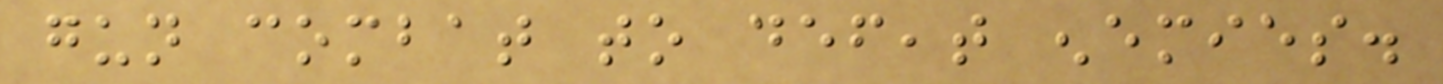gun combat to defeat enemies.
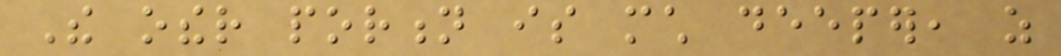The other portion is much deeper, as
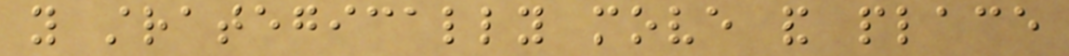you strategically move and place
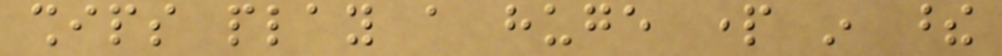ships play a huge part in these
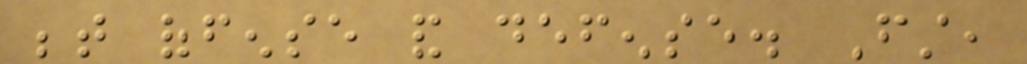between offense and defense. First,
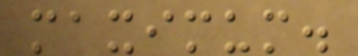maximum.
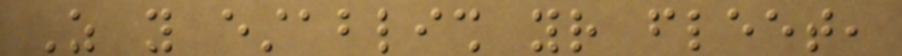As you establish your fleet,
